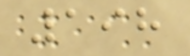198
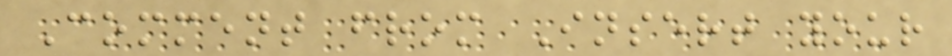Comment from Insert your
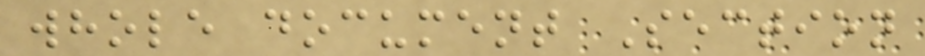whole document Section
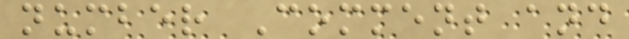number Comment and
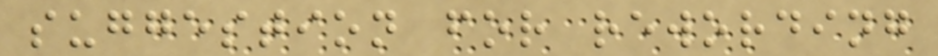suggestion for rewording
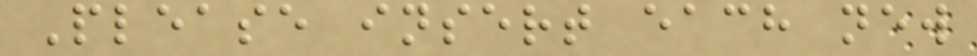Please insert each new
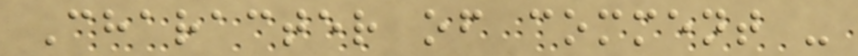Character of comment -
